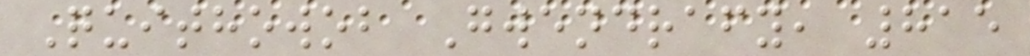Quithowob Gwendrafy, 815
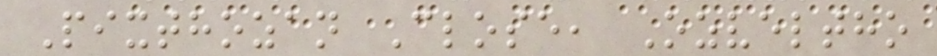Pixthozan Close, Ozveltho
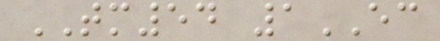TM54 1EC
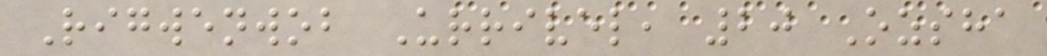Rigwenwob Urrivel, 20 Ozsha
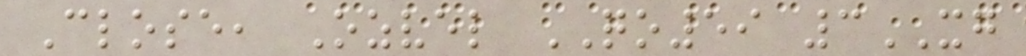Close, Ozvel QO59 3XG
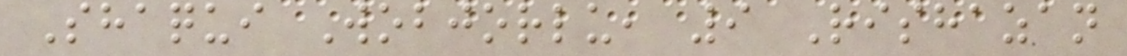Shaqui Wobjorlu, 9 Rishazan
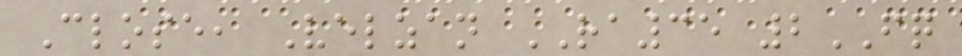Close, Velzan RA35 2FQ
